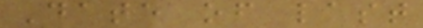Date of last
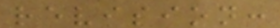revision:
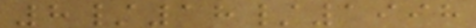8/18/1998
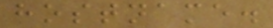hostname.
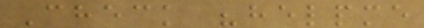Check "helpme
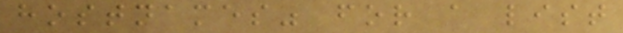hostnames" for a list
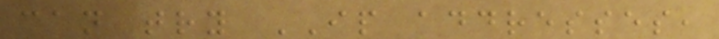can try IP addresses,
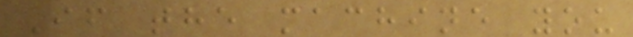If the machine you
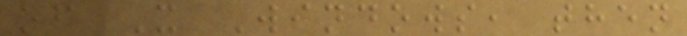of X Windows, then
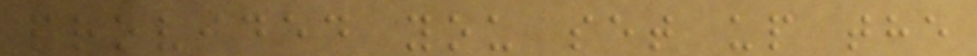provided you set up the
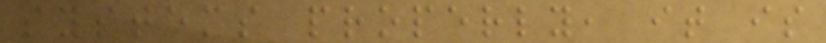systems properly, it is
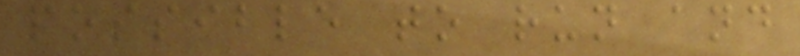possible to run and
